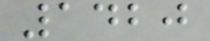1420
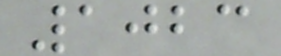1023
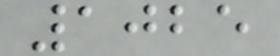1025
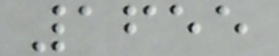1655
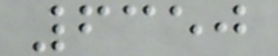6350
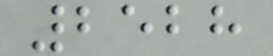2528
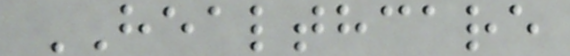HEALTHCARE
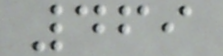469
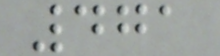471
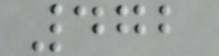472
